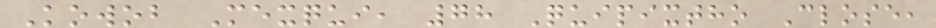Kowob Mexqui, 78 Quipixtho Close,
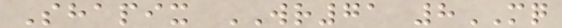Shapix WR71 8MQ
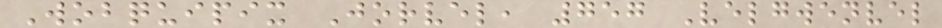Wobquipix Jorvel, 757 Velgwenvel
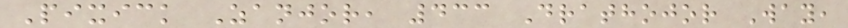Pixick Zanjor, 433 Drathojor Way,
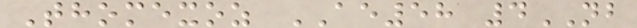Thomexoz AE58 4NB
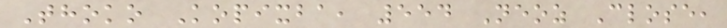Thoko Kopixba, 554 Neoz Close,
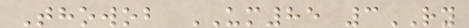Thowob UM85 3RY
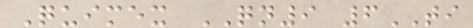Quimex QN9 6TI
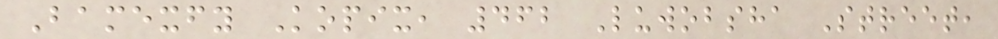Bamexfy Kopix, 462 Luwobsha Street,
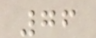76
